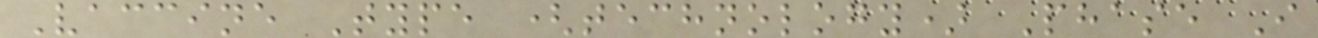Vaccine Type (technology) Phase I
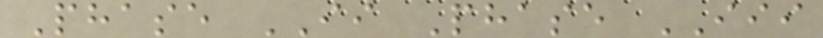Phase II Phase III
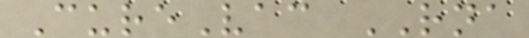CureVac RNA
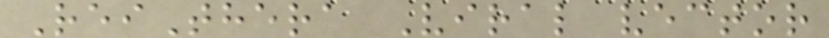ReiThera Viral vector
